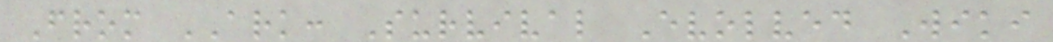From ARK: Survival Evolved Wiki
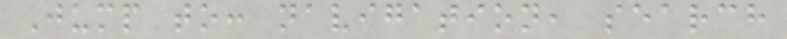Jump to: navigation, search
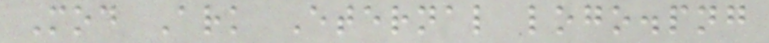Mod Ark Eternal logo.png
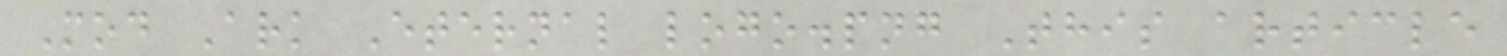Mod Ark Eternal logo.png This article
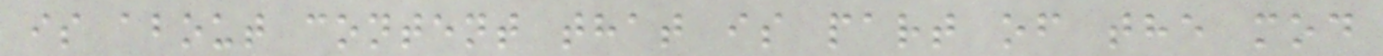is about content that is part of the mod
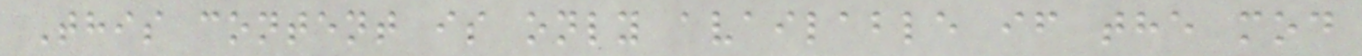This content is only available if the mod
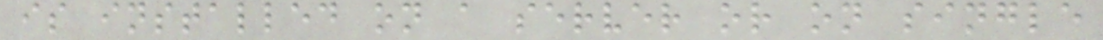is installed on a server or on single
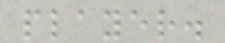player.
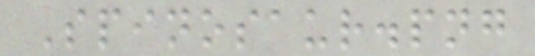Spinosaur.png
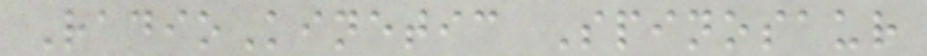RadioKinetic Spinosaur
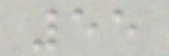55
